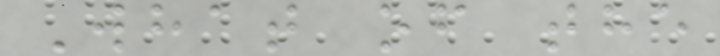What of the
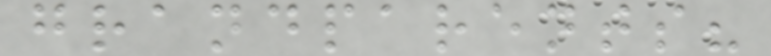grandparents?
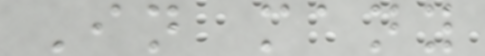In many
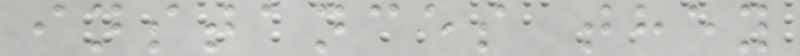instances they
